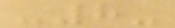-8-
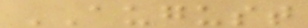AUGUST
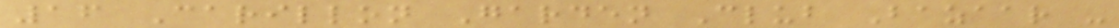16 Carillon Garden Club Bazaar -
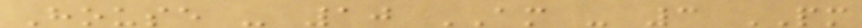House - 10 AM - 3 PM
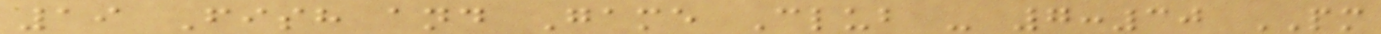19 Fish and Game Club - 7:30 PM
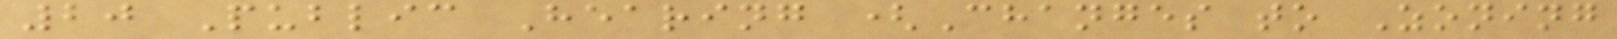20 Public Hearing (Changes to Zoning
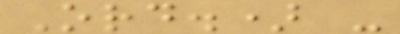Ord.) -
